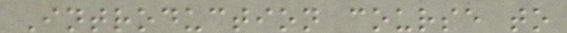Introduction course to
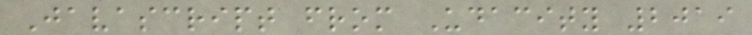Javascript from Udacity 2019
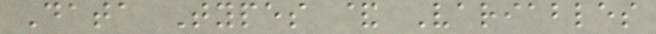Data Types & Variables
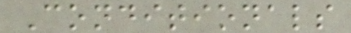Conditionals
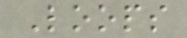Loops
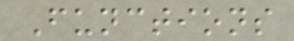Functions
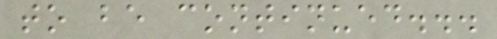to be continued...
